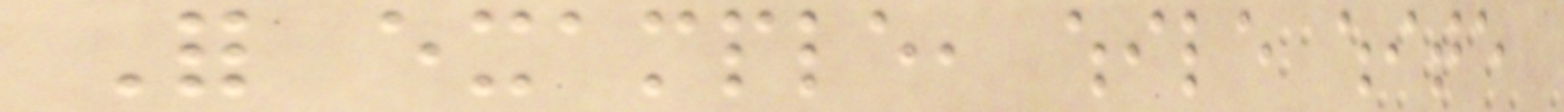For example, while white
